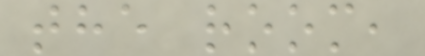the room,
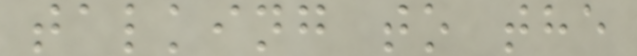talking to the
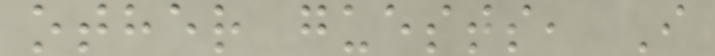other guests, I
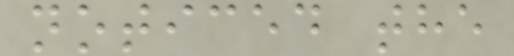noticed the
